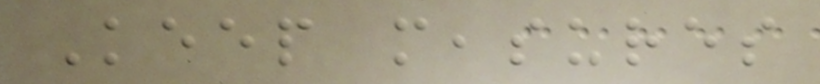Keep measures
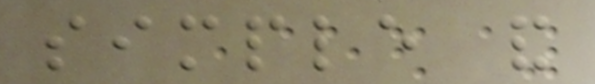simple and
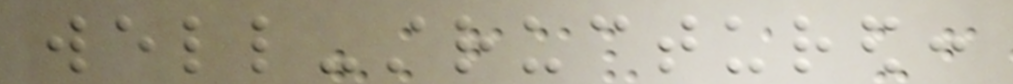well-structured:
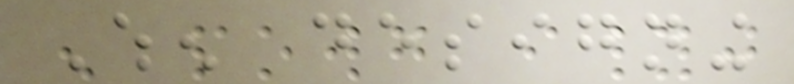When designing
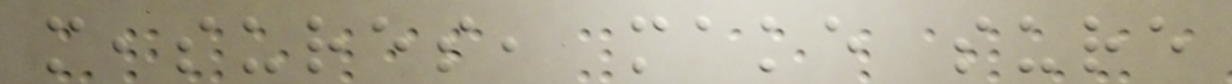measures, make sure
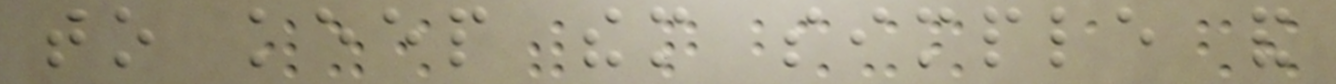to keep them simple and
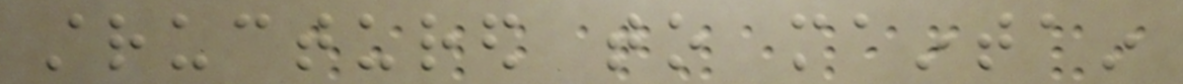structured to maintain
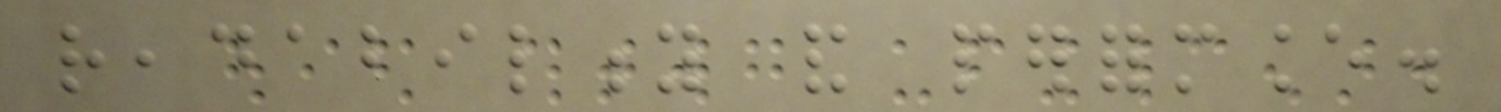readability and performance.
